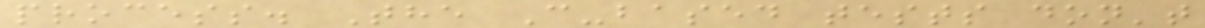process. The C-based tests don't
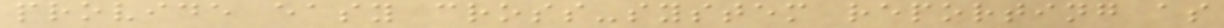provide easy cross-system reporting as
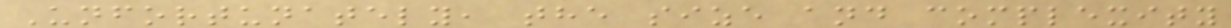Unfortunately, the size and complexity
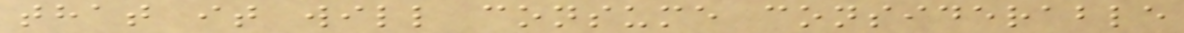that it will consume considerable
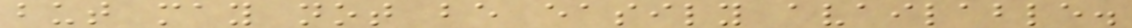but may not be easily available.
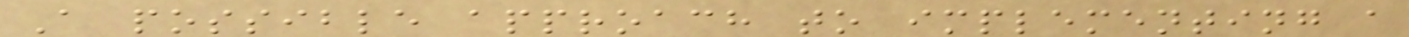A possible approach to implementing a
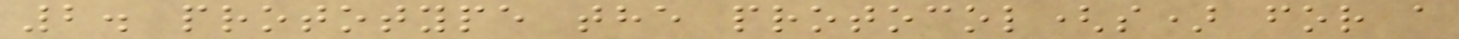2. prototype the protocol(s) for a
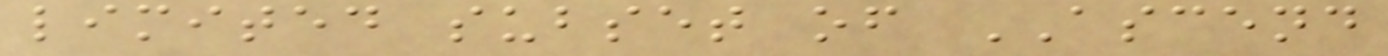limited subset of ASCEND
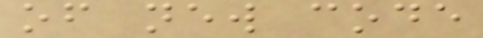of new code
